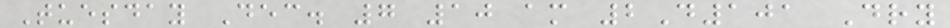Tuesday Dec. 7 10 am 2D101 Dry
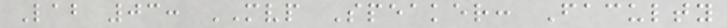Lab 03: MVP Speaker: Faculty
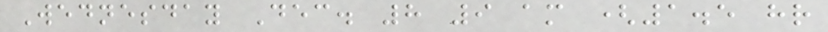Wednesday Dec. 8 9 am (1.5 hr
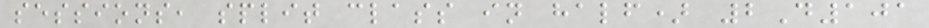sessions, split class in half) 2D101
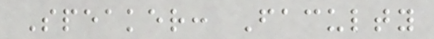Speaker: Faculty
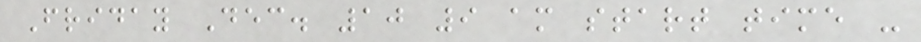Friday Dec. 10 9 am start time -
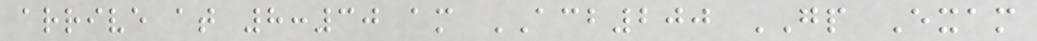arrive at 8:30 am ACB200 GP Exam
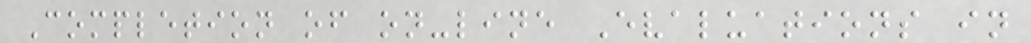Completion of on-line Evaluations in
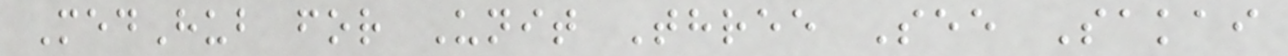MedHub for Unit Three See Sakai
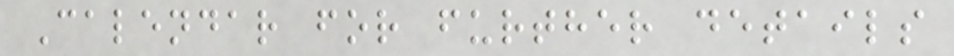Calendar for further details
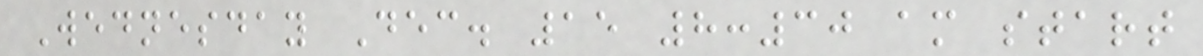Wednesday Dec. 15 8:30 am start
